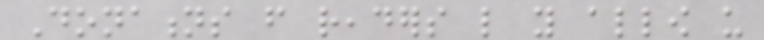Donations from readers like you allow us
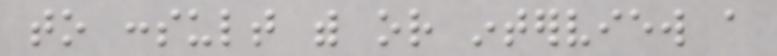to consult with or interview a
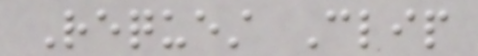Request Clip
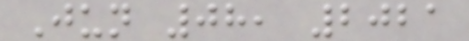Jun 08, 2021
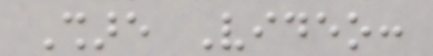Share Video:
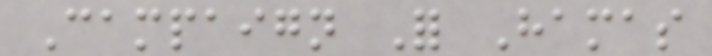Campaign For Hamas
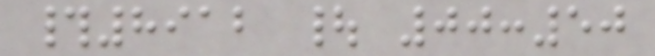#8912 | 00:50
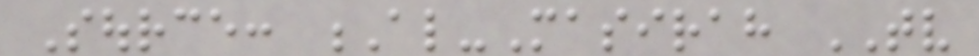Source: Al-Masirah TV
